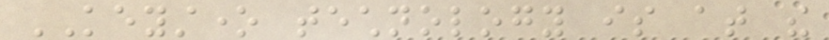KEYSTONE technology is at the
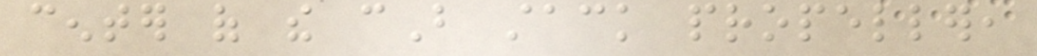center of the cB stack propeller,
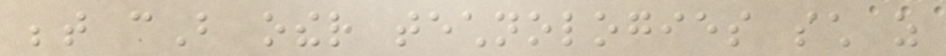between cB other technologies such as
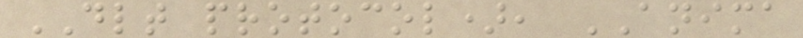DLT protocol), ANIMA
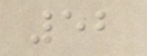52
